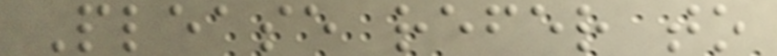Please refer to
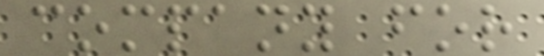company for
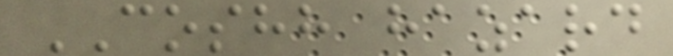COSHH hazard
